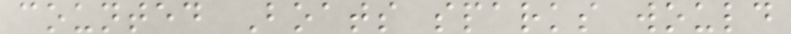counted Boats sparks would
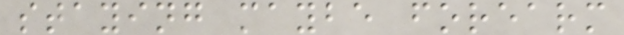staying maybe forearm
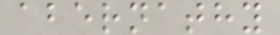abernathy
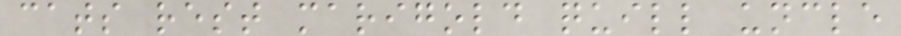cats rest marigold quill uncle
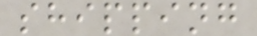shipping
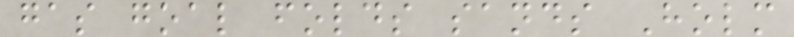gas goal folds sands Holm
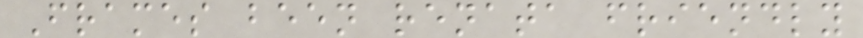Frames been renata friendly
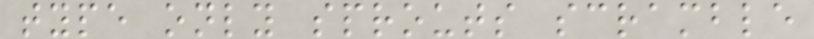type only sprouts scramble
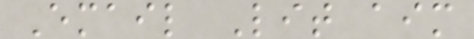Email Lit aim
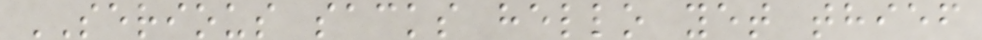SERIOUS sacks hello yet thief
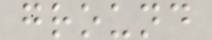ground
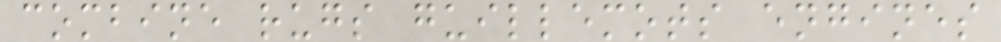combine rugs guillemots engines
